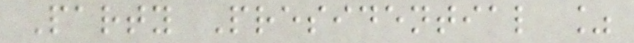Party Presidential %
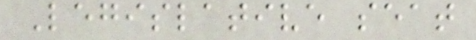Legislative seat
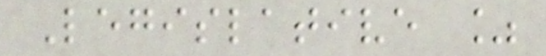Legislative %
